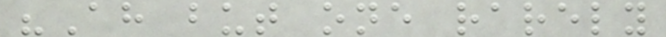"Ah but one rarely
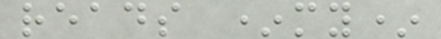reads *my*
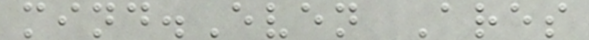mind.Even Ares
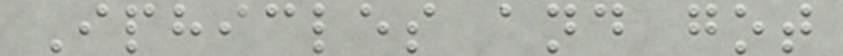Iphicles and got
